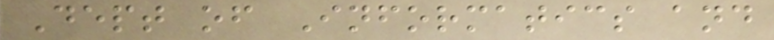Dept of Informatics and
